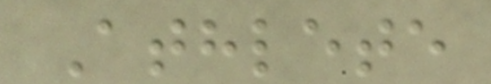Athlete
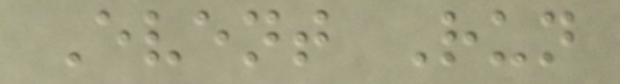Event Run
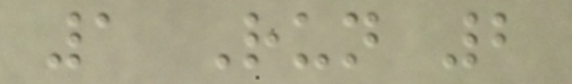1 Run 2
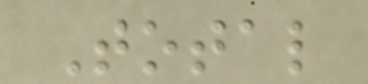Total
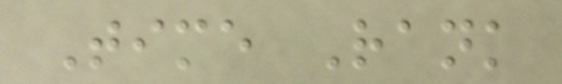Time Rank
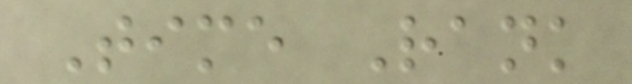Time Rank
